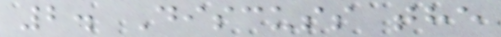2. Discuss the
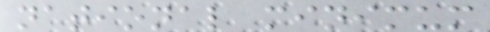national minimum
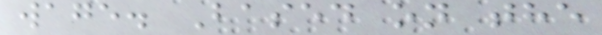wage. Based on the
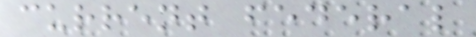current federal
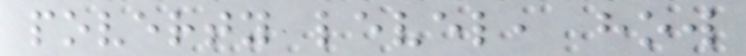poverty level, how
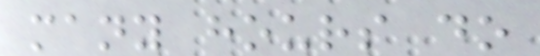many hours do
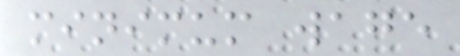minimum wage
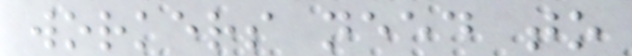workers need to
